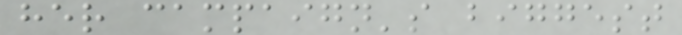her campaign's biggest
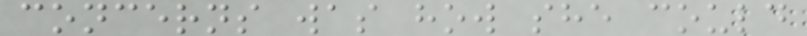concerns was how she could
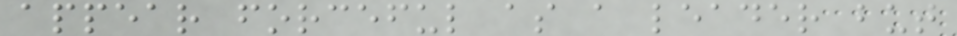appear forceful as a leader but
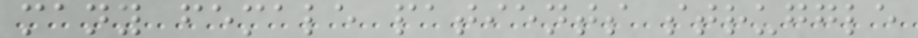many female patients struggle
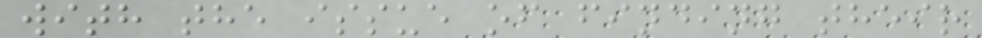with the issue of finding their
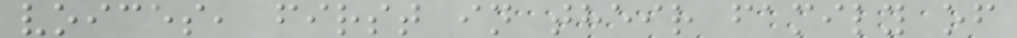voices, first in their family of
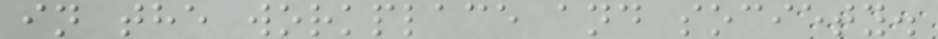in the workplace and society.
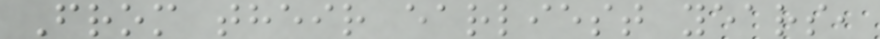From their earliest years,
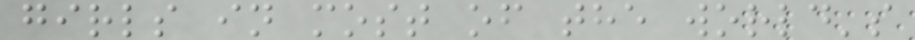girls in most of the world's
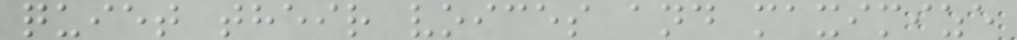quiet their voices and maximize
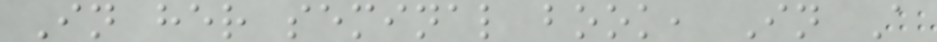In her seminal book, In A
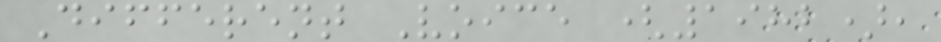Different Voice (1982),
